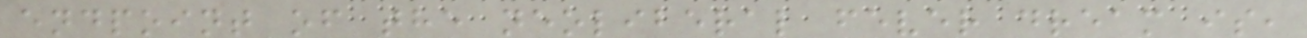endpoint of the neoliberal fever dream is,
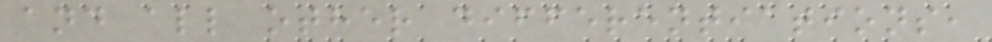and all other differentiations,
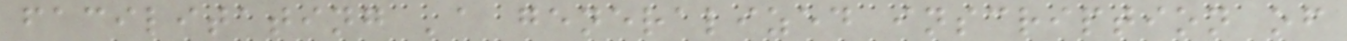facilitating 'a generalized inscription of
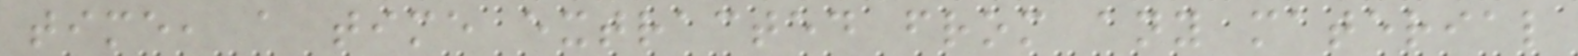time, a time extracted from any material
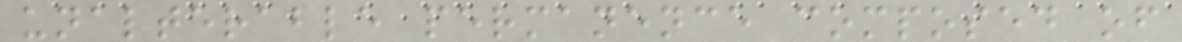unalterable permanence composed of
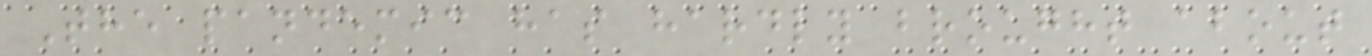The pandemic has hardly brought about
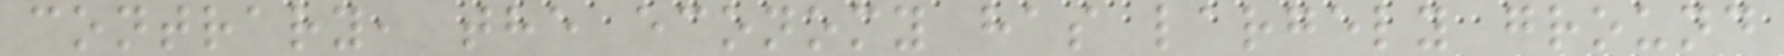contrary, the economy has largely ground
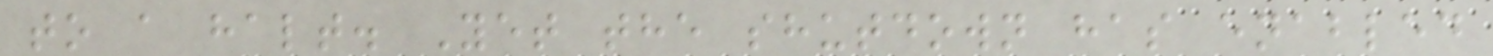to a halt. Yet the shutdown has enabled
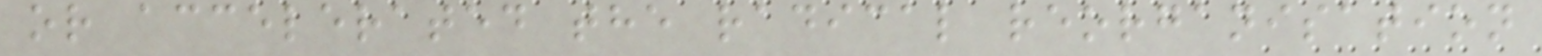or accelerated the radical reorganisation
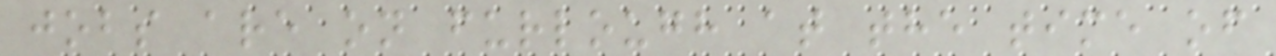jobs are on furlough at the time of
